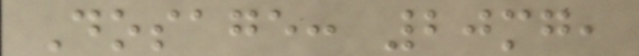Dosage: 20mg,
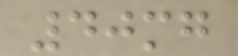40mg
